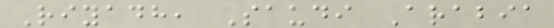Riyadh, Saudi Arabia
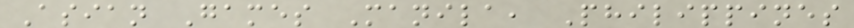Asian Games Manila, Philippines
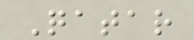Qatar
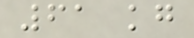61 kg
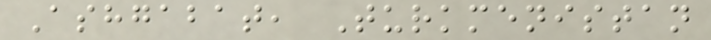Ashgabat, Turkmenistan
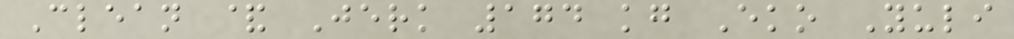Clean & Jerk 174 kg Eko Yuli
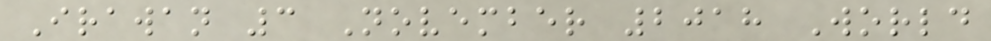Irawan 3 November 2018 World
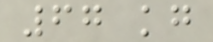67 kg
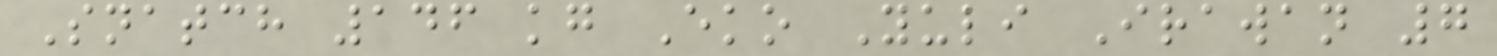Snatch 146 kg Eko Yuli Irawan 7
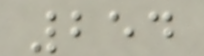254
